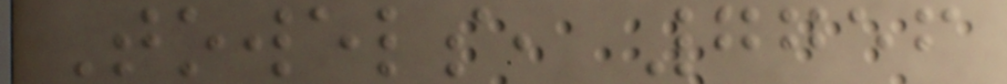Towels, 7756
